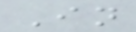In
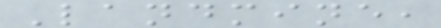Landmine,
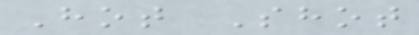Hot Shot
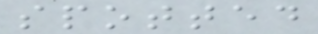spotted
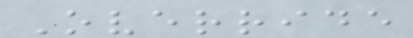Override
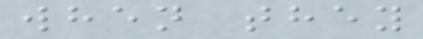when they
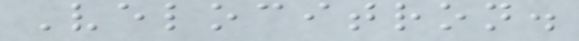Velocitron.
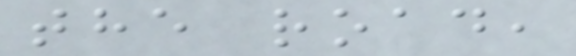the road,
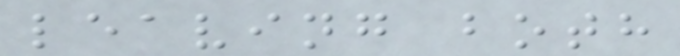leaving both
